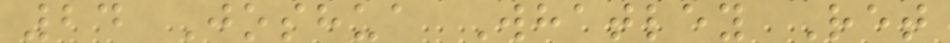24 Joshua Whatley Ret
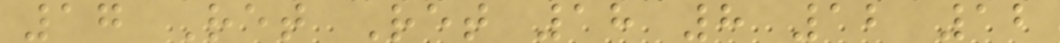17 Ret Ret 18 8 12 12
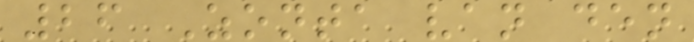26 Zonta van den
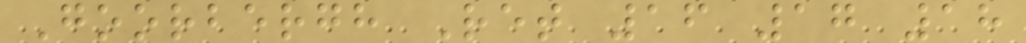Goorbergh Ret 16 17 18
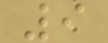9
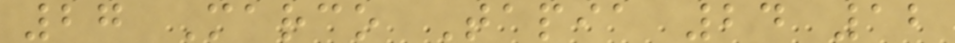27 Marco Tapia 24 12
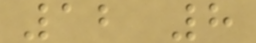12 8
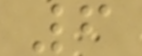6
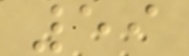59
